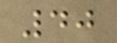40
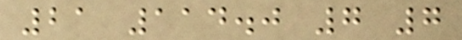21 114.0 7 7
